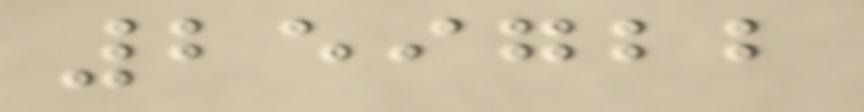259722
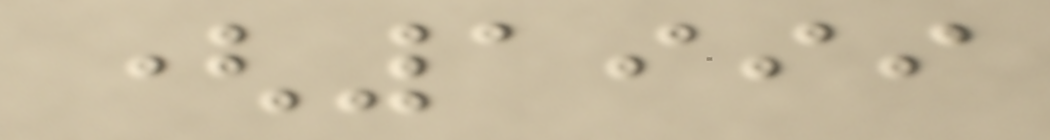(1999
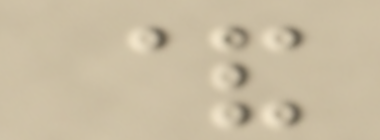&
